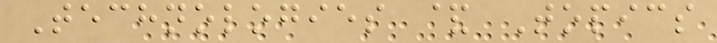Technologies & Topics
